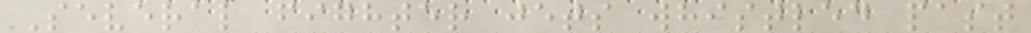Several fighter jets whistled past
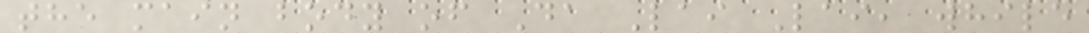the main body of Da Lai Lai, while
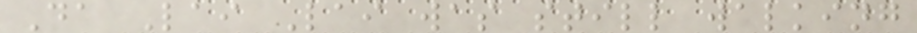Da Lai Lai was still walking
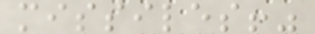missiles!"
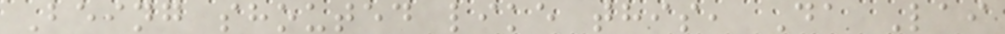Being shouted like this, Da Lai
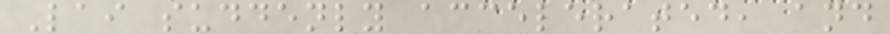Lai suddenly accelerated, and
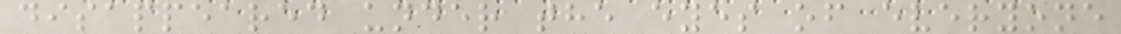disappeared under the eyes of everyone
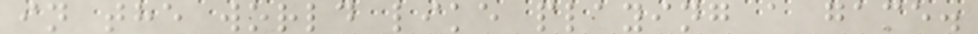in the world like playing a game.
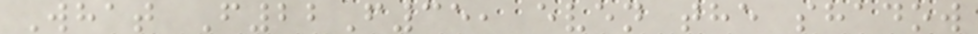What F22F35, even the shadow
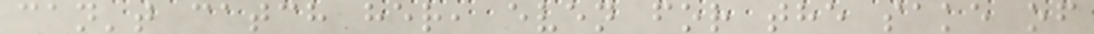can't catch her, even for the sake of
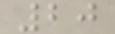20
